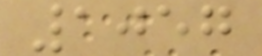1057
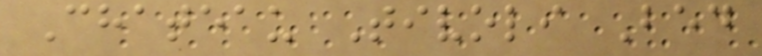Chateau Tivoli Bed
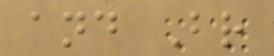and Br
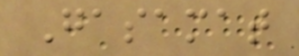Gasamat
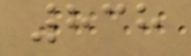838
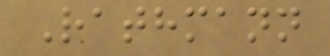Rathmann
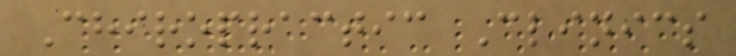Chiropractic Clinics
